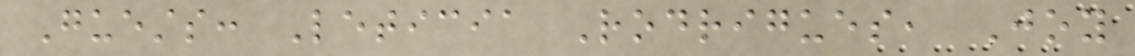Guests: Leticia Rodrigues, Joy
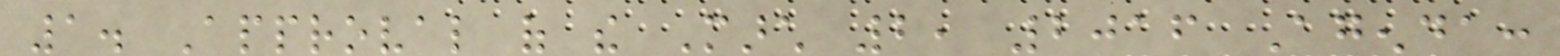1. Approval of the March 2, 2016 Agenda:
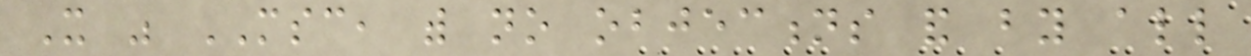It was MSC, with no objections and by all
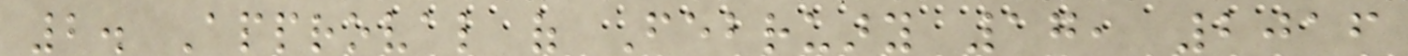2. Approval of February 17, 2016
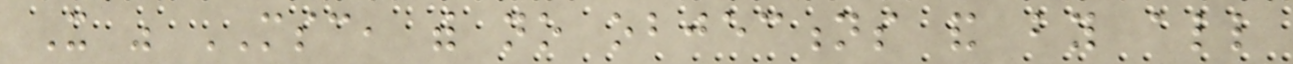It was MSC, with no objections and by all
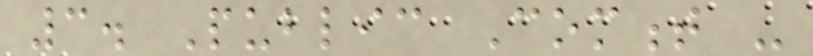3. Public Comment -
